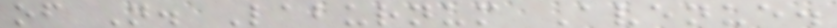of N. Laburnum Avenue.
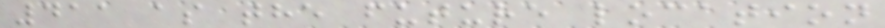411 as the future location
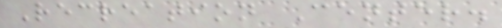Recreation Center.
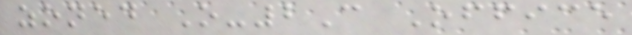zoned O-2C Office
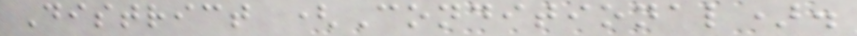District (Conditional).
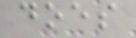does
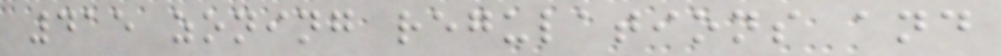415 zoning regulations and
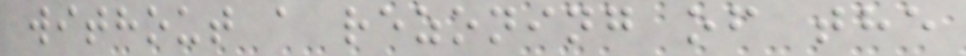without a rezoning of the
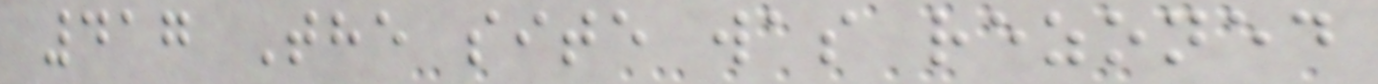417 The site was rezoned
